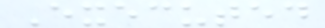Executed
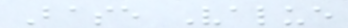Base Value
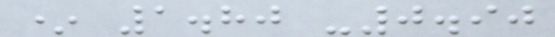* 1.80 -0.90
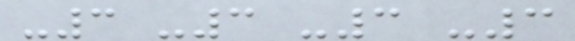-3 -3 -3 -3
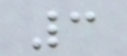3
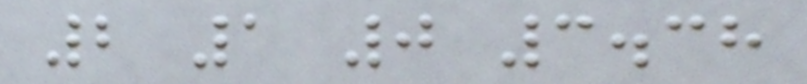2 1 0 3.38
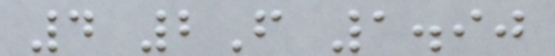4 2F 1.90
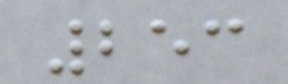253
